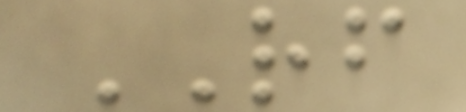RF
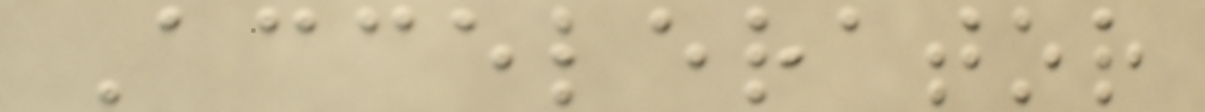Accelerator
